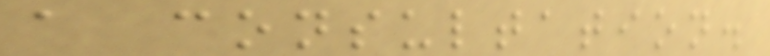a consultation.
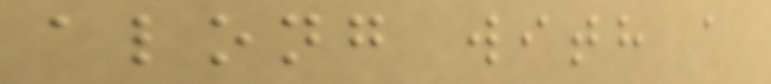along with a
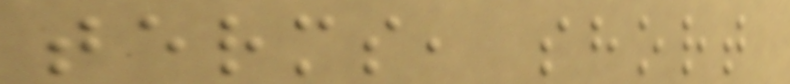terms, short
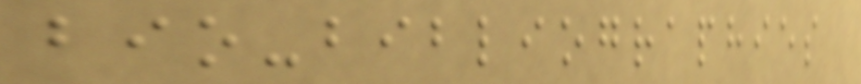bio-bibliographies
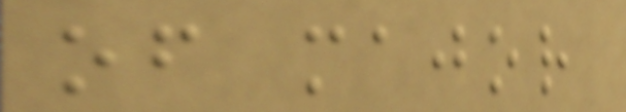of major
